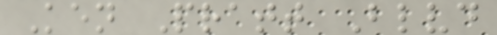Ken Pratt Blvd
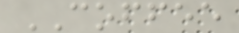COFFEE
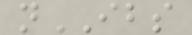nIBS
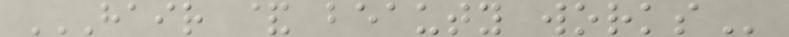HAIR & BEAUTY WORKS
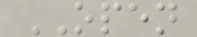OPEN
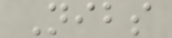Nibs
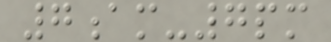7am-7pm
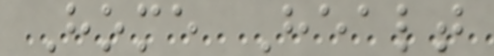Home Healt
